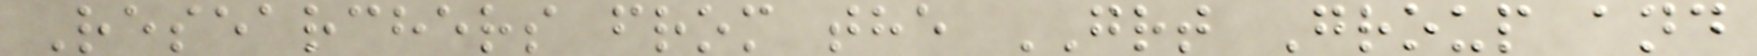Researchers from the GRT Group and
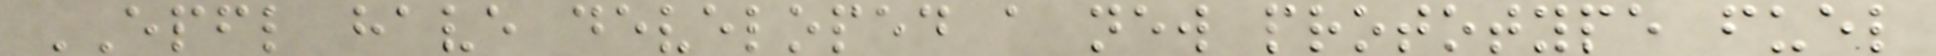EPFL have developed a new prototype fuel
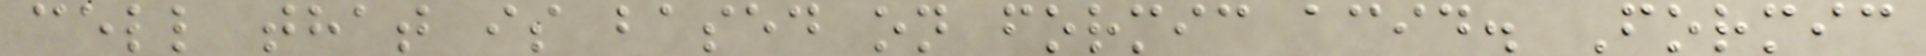cell that is based on formic acid. Formic
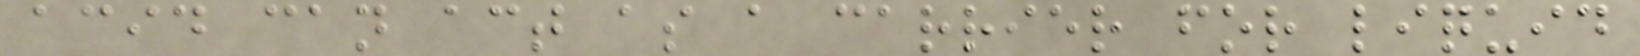acid can act as a carrier for liquid
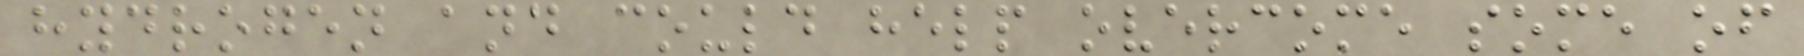hydrogen and could help overcome some of
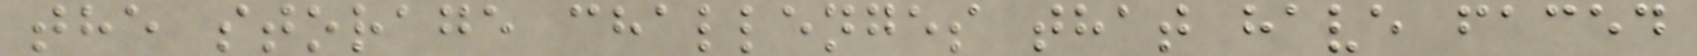the storage challenges that have faced
